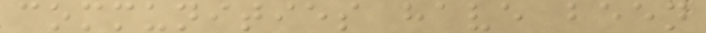communities have been
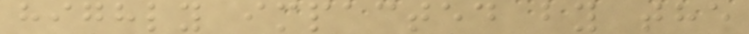highly impacted by the
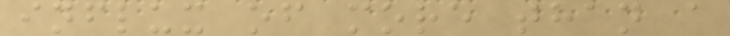influx of more than a
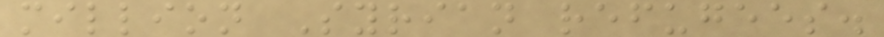million Syrian refugees.
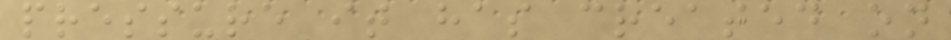pressure it has created on
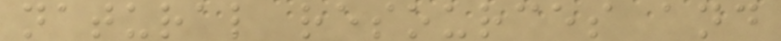natural resources and
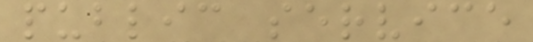public service
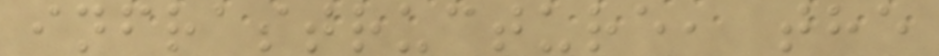infrastructure, the
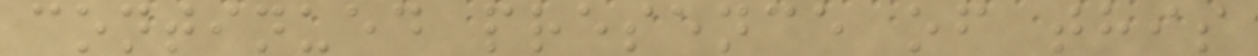continued presence of this
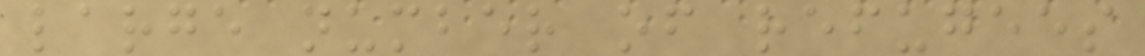large number of refugees
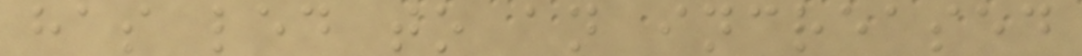has led to an increased
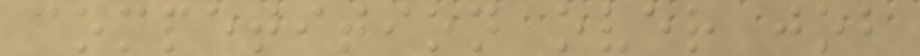competition over job
